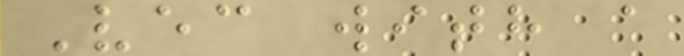Vec with a
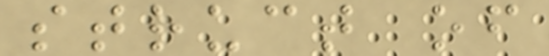struct of
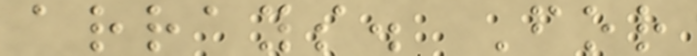arrays. For
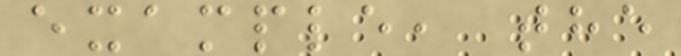example, the
